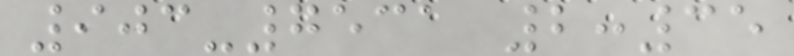903-7531 2:35
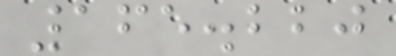165.220
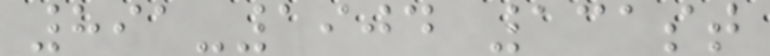891-1904 131st
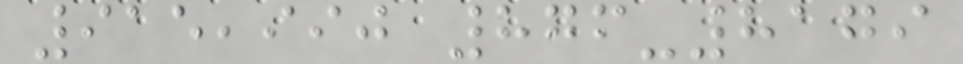915,990 876-8179
